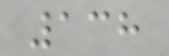138
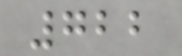722
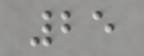25
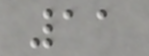11
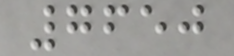7650
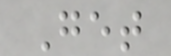Get
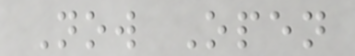Now Open
